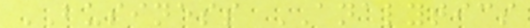BUSINESS ANALYTICS
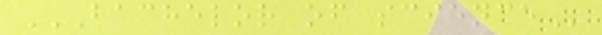BACHELOR OF SCIENCE
